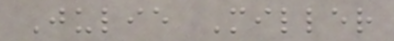Julie Miller
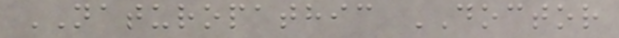NATUROPATHIC DOCTOR
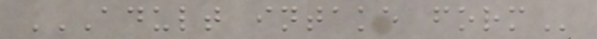ADULT INTAKE FORM
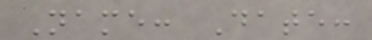Name: Date:
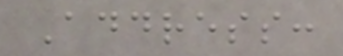Address:
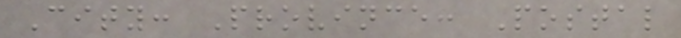City: Province: Postal
